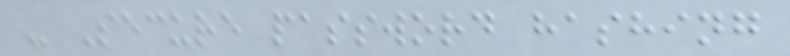- Secure password hashing
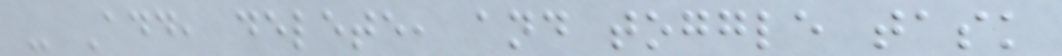- Add, delete, and toggle task
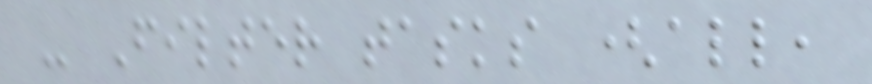- Filter tasks (all,
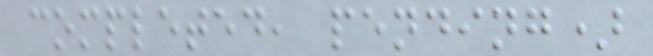completed, pending)
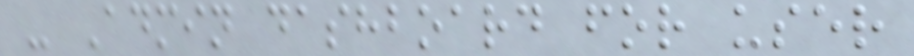- Admin dashboard for user
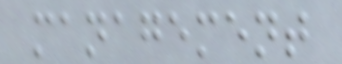management
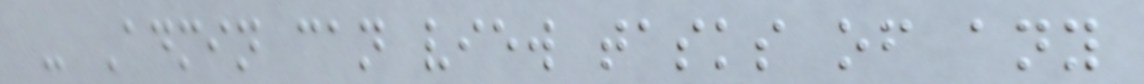- Admin can view tasks of any
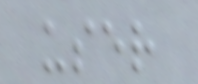user
